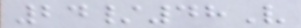24/48V
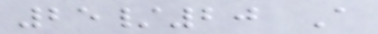25/20 A
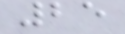25
